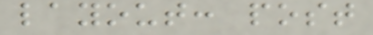layout: post
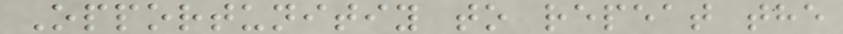Opportunitiy to repeat the
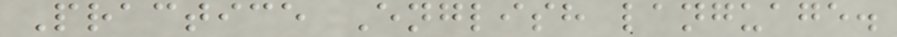Practice English language.
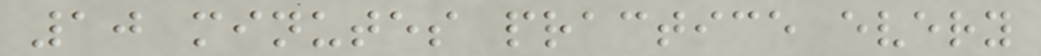10 minutes practice every
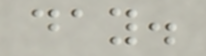day.
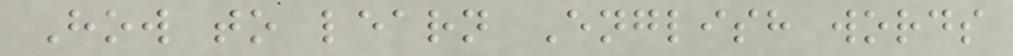How to learn English words
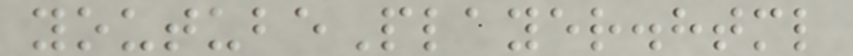youtubePlayer.html
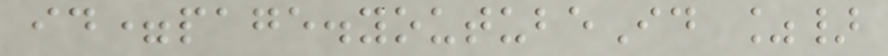id=page.youtubeId %}
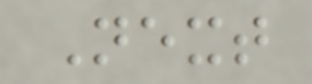Next
